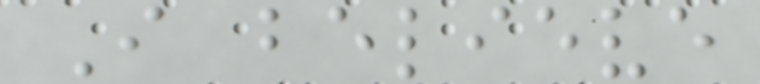I believe
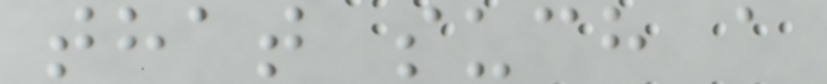that such a
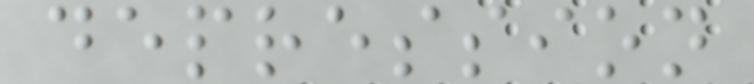depression
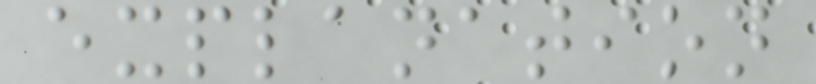explanation
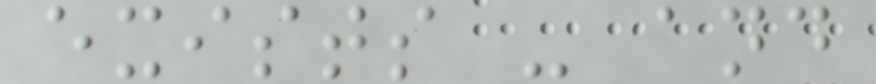exists - and
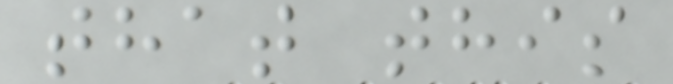that this
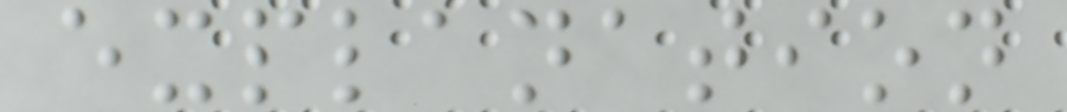explanation
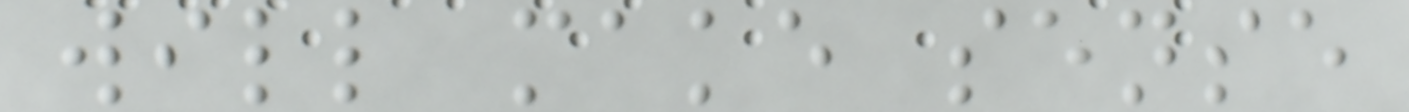will make sense
